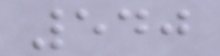540
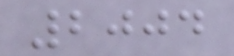2004
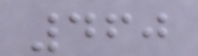460
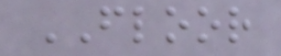FLOOR
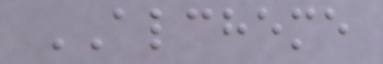ALCHEME
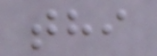thi
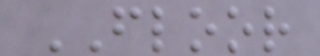FLOOR
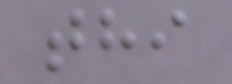thi
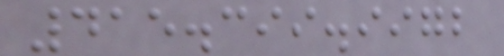415.399.9972
